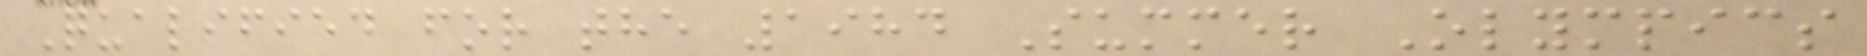Qualified for the 1984 Summer Olympics
